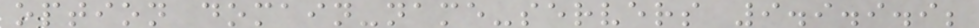option domain-name-servers 9.9.9.9;
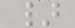}
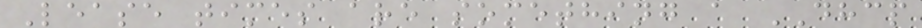Lease times are something a DHCP
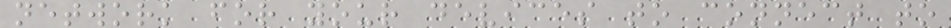network for your devices to connect to
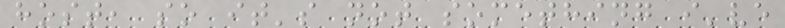host, so it's not something i've
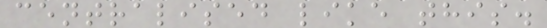centralised like this.
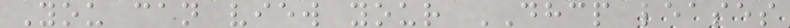You can view your DHCP leases
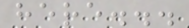here...
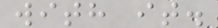with it.
